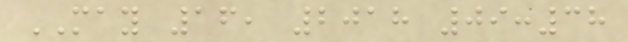MAY 16, 2018 09:38
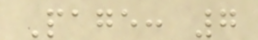Page: 7
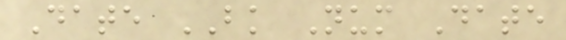Date BK Num Date
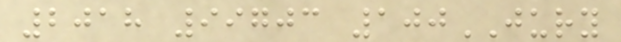2018 99703 100JURY
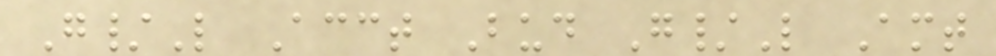G/L Acct Bud G/L Amt
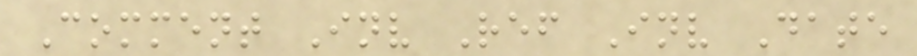Comment Inv Ref Inv Date
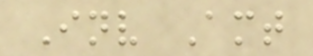Inv Amt
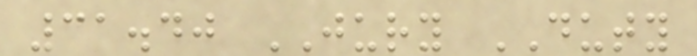31.40 JURY DUTY
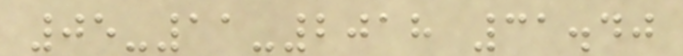05-11-2018 31.40
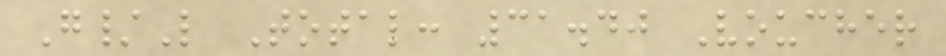G/L Total: 31.40 Voucher
